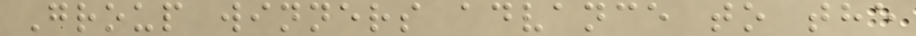Group winners advance to the
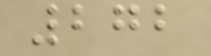272
